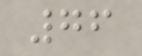76
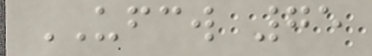UFCW 75
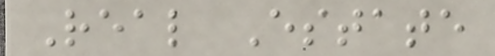Real Estate
